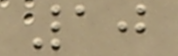10
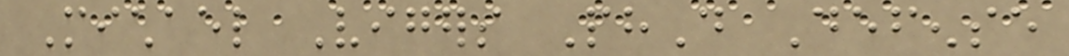Michael Vigers PhD Defense
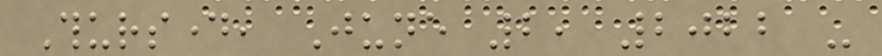Thursday, June 2, 2022 -
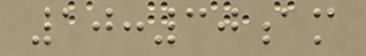10:30am
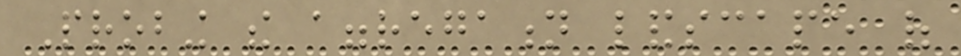Probing the aggregation landscape of
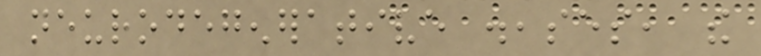neurodegenerative diseases, the
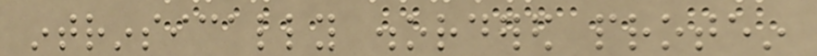intrinsically disordered protein
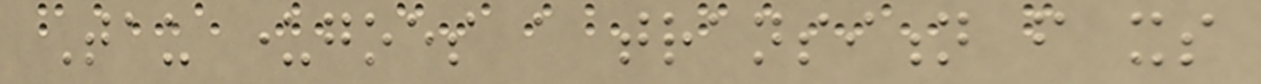Tau undergoes a transition from its
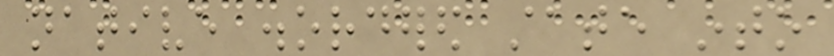native disordered state into
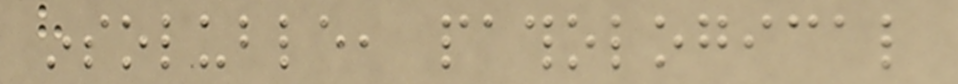insoluble, pathological
